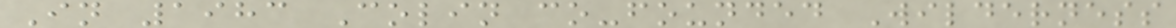In 1983 Colin co-founded Wilderness
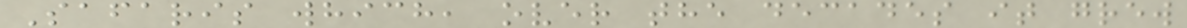Safaris which, over the decades it grew
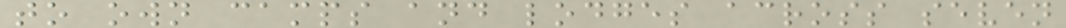to own camps and lodges across seven
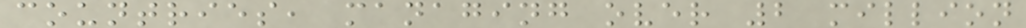countries, managing over 2 million
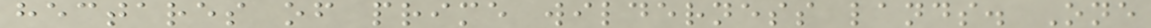hectares of prime wilderness lands. One
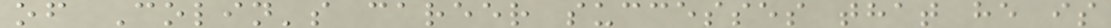of Colin's career successes that he is
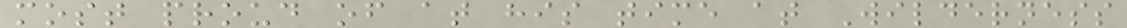most proud of at his time at Wilderness
